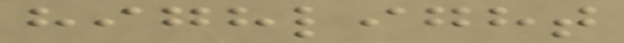highlight
